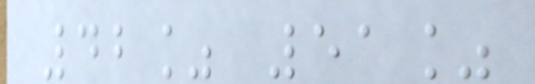42% 51%
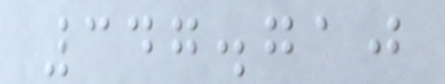347.710
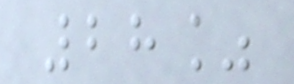28%
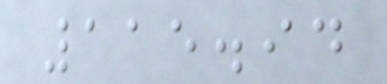115.94
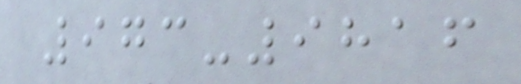973-9816
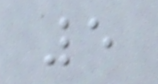5
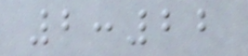2:22
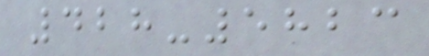428-5823
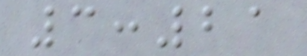3:21
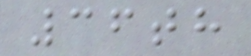36th
